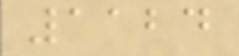1124
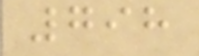798
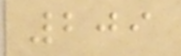209
